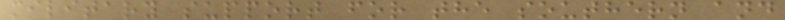military support for the southern and
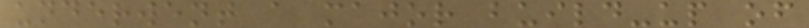underwent a major build-up of
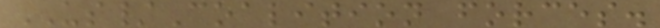US/Coalition forces.
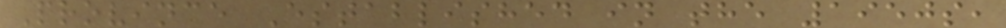Province Established in the 1950s,
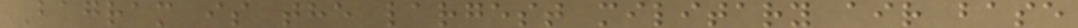Bagram is the largest military air base
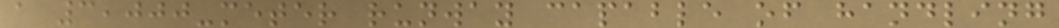a 3,000-meter runway capable of handling
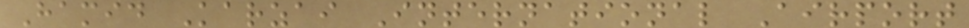Hamid Karzai International Airport
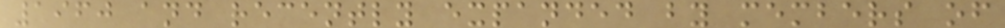1960 and recently expanded by members of
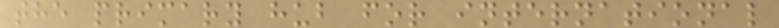the primary hub for international
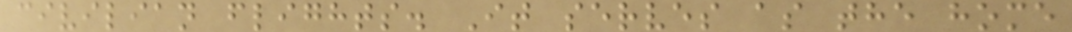civilian flights. It serves as the home
